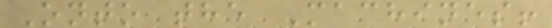Onto the Machines!
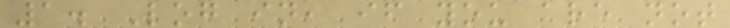1. Log in, if you are not
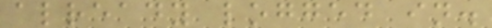already logged in.
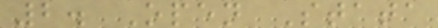2. Open Stata
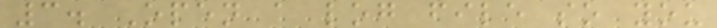3. Open a log file so you
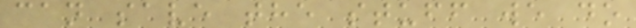can save the stuff we do
